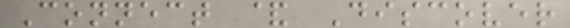Connect & Discover
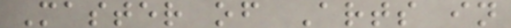Master of Arts in
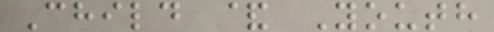Child & Youth
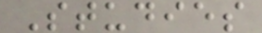Studies
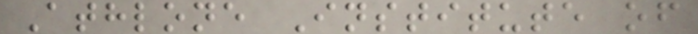Athlone Institute of
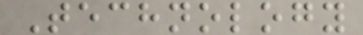Technology
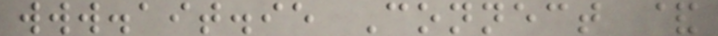www.ait.ie Connect &
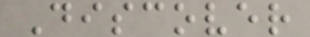Discover
